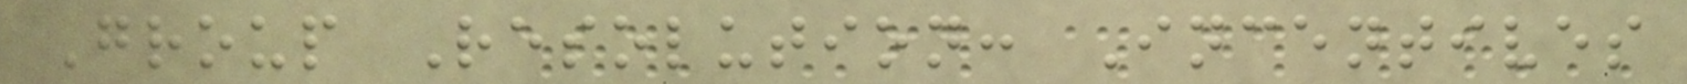Group Resolution: Incentives
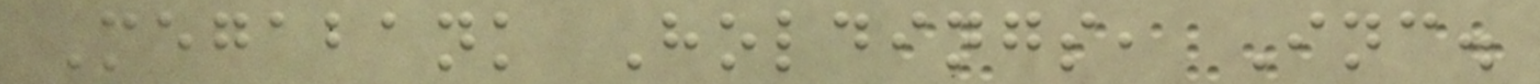Megabank Holdings, Inc.
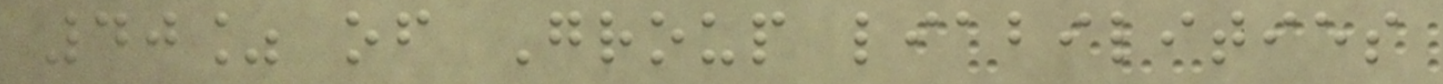40% of Group liabilities
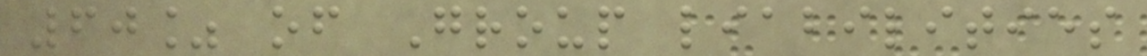60% of Group liabilities
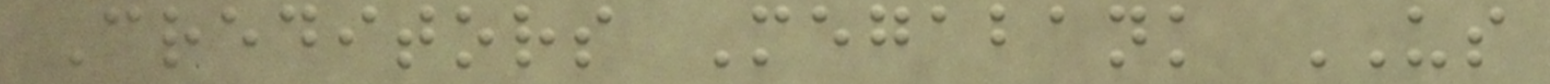Creditors Megabank US
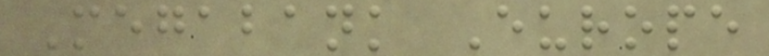Megabank Europe
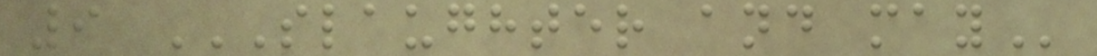9 SLAUGHTER AND MAY
